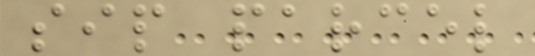sip parcel
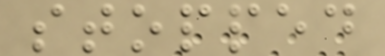stopped
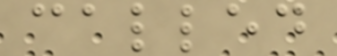called
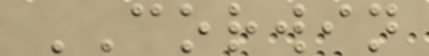CORWIN
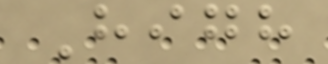High
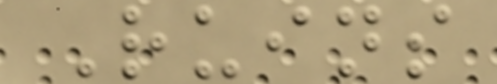Ruins
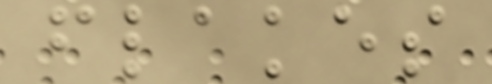flakes
